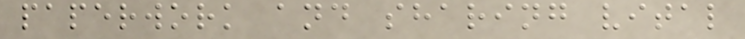paperwork and sharing vital
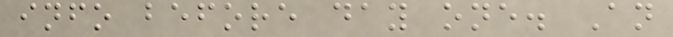info before day one. An
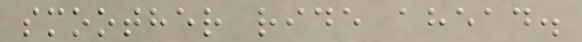smoother ride ahead.
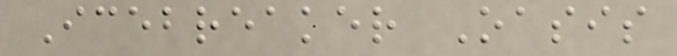Icebreaker Oasis
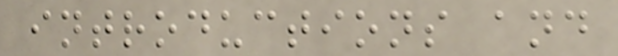introductions and
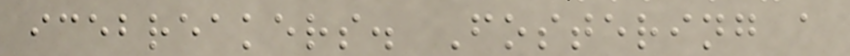icebreakers. Fostering a
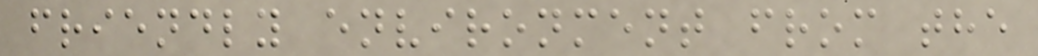friendly environment from the
